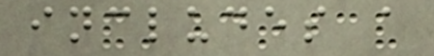includes a
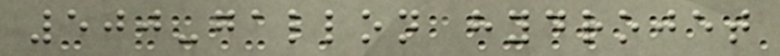500-gallon hydrojet
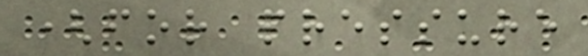(for pressure
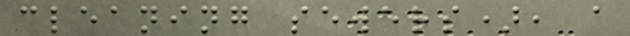cleaning sewers), a
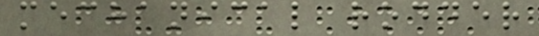mechanical rodder
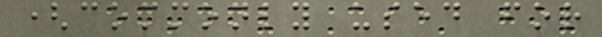(commonly used for
